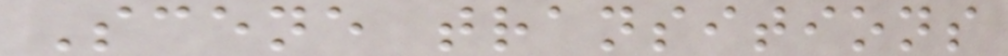Scene transitions
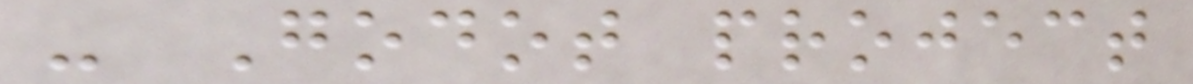- Godot project
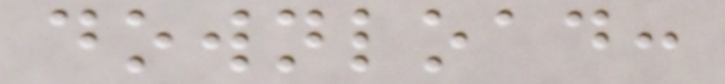download:
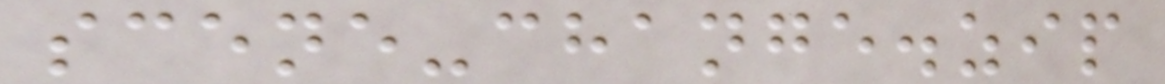scene-change.zip
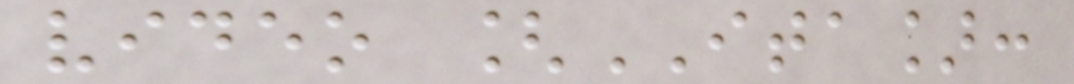video [ITA]:
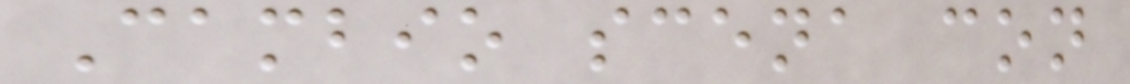Cambio scena con
